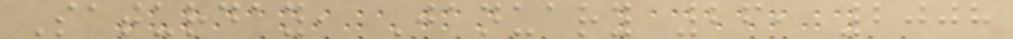Saturday, January 26, 2008
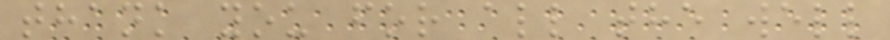thank you for all the well
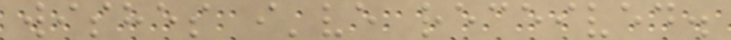wishes i've received.
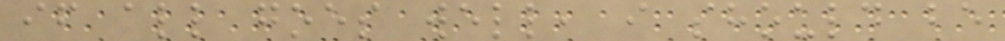if all goes well, i should be
